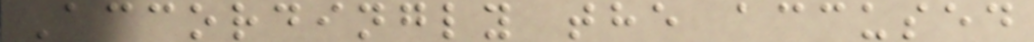Accordingly the accused
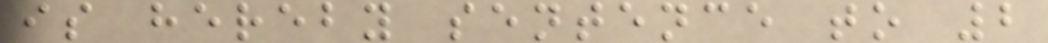is hereby sentence to 2
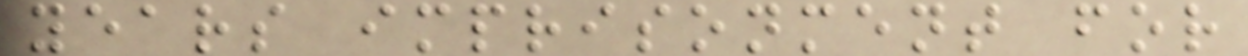years imprisonment for
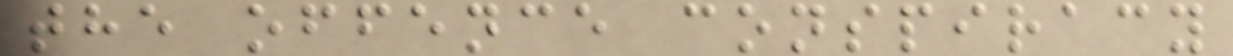the offence conspiracy
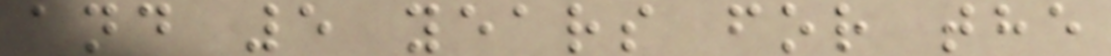and 5 years for the
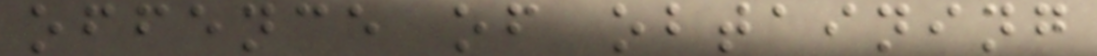offence of obtaining
